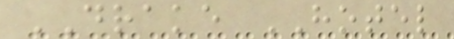DRAKE HOTEL
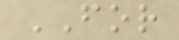FOR
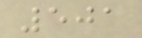501
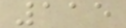115
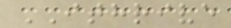ITHRIVE
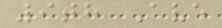9th Ave
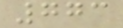773
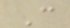C
